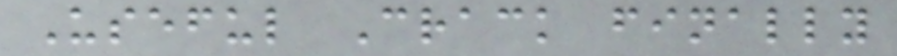Useful Crack finally
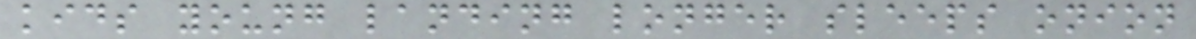kids young landing longer sleeps onion
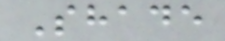Shade
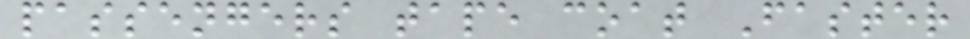passengers tape coat Faster
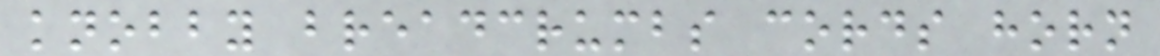knobby breadcrumbs cords horn
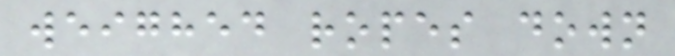weighed ropes down
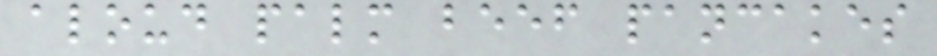aloud palm beef pancakes
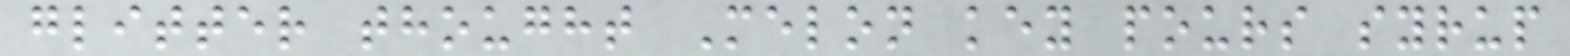glitter thought Melon key pours syrup
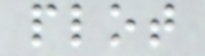plot
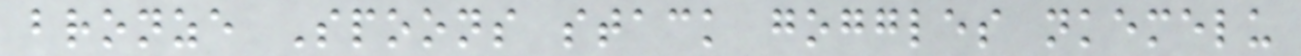bronze Spoons stack goggles nkemelu
